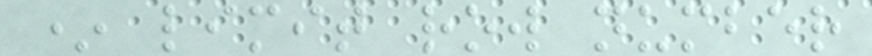* limit row number
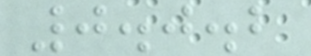0.0.2
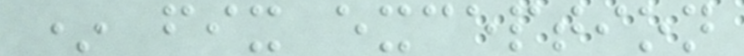* fix exception
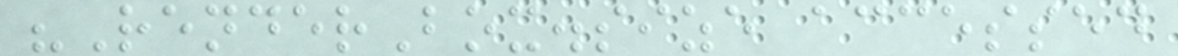"RenderBox.size accessed
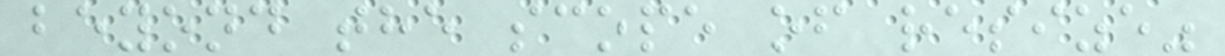beyond the scope of resize"
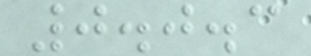0.0.3
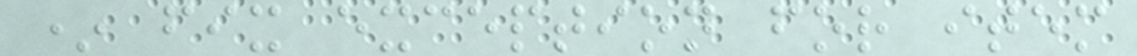* fix exception for item
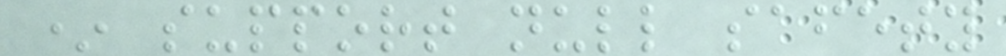* support null safety
